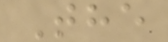The
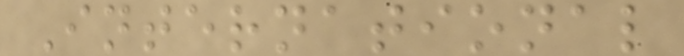International
